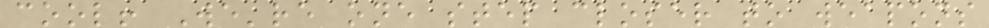cool! We're one step closer to weapons
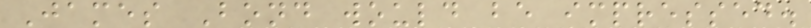James Bond would be impressed.
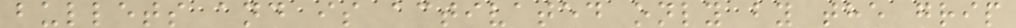bullets and is activated only by the grip
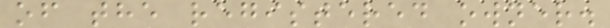of the registered owner.
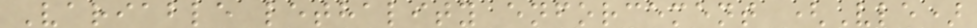Variable lethality enforcement (Vle)
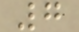7
